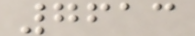7613
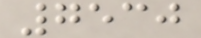7530
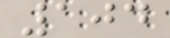104
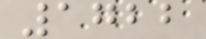1722
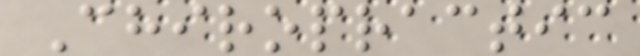Chiropractic
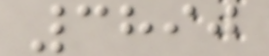3890
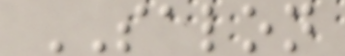SALON
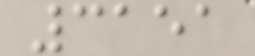3151
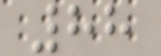88
